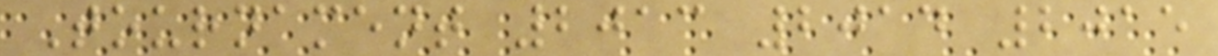Tournament 2013 2014 2015
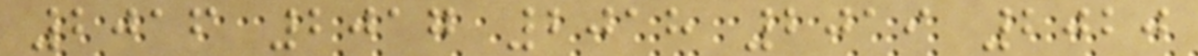2016 2017 2018 2019 2020
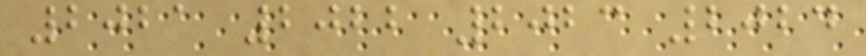2021 2022 2023 2024
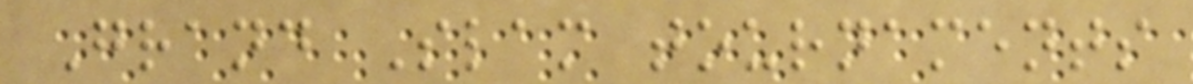Grand Slam tournaments
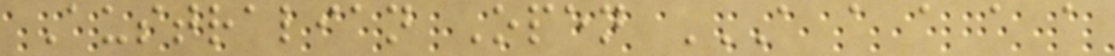Australian Open A A A A A
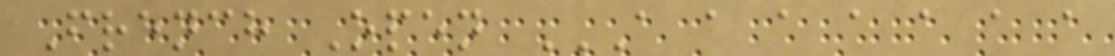French Open A A A A A A A
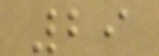29
